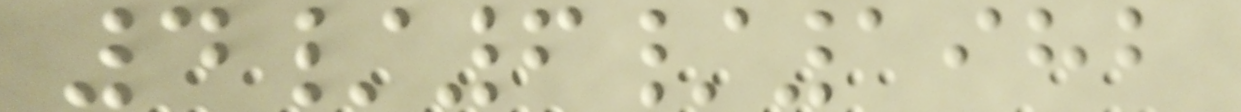4/6/1982
